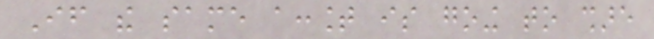If the same account is going to share
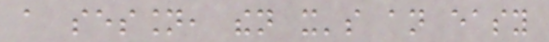a session, then it's an easy
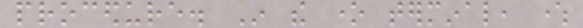procedure. In the one terminal, where
